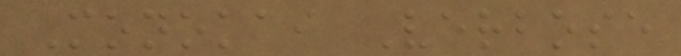Monokai Verbose
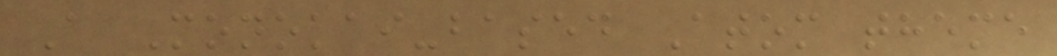A Monokai-based Atom theme
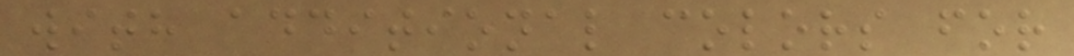with additional colors for
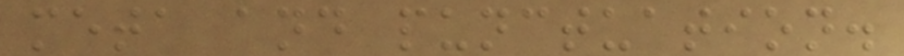meta and punctuation.
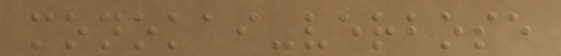monokai-verbose
